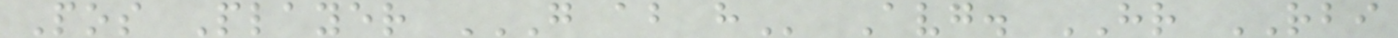Pos Player G AB H Avg. HR RBI
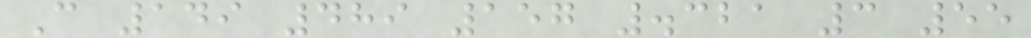C 149 489 157 .321 3 55
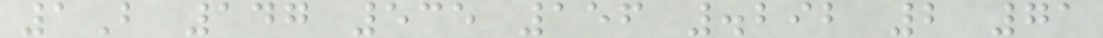1B 147 535 156 .292 2 71
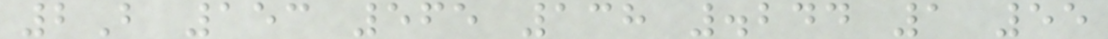2B 153 565 138 .244 1 55
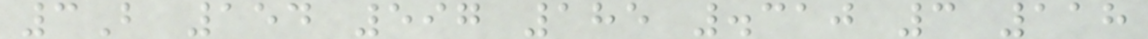3B 154 597 185 .310 3 118
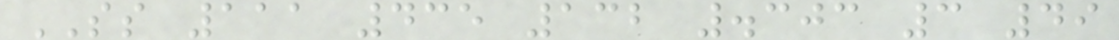SS 111 435 132 .303 3 49
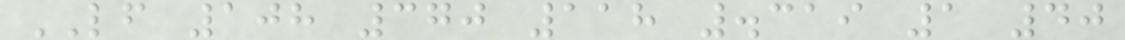LF 108 370 118 .319 1 40
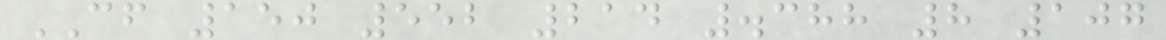CF 150 552 214 .388 8 107
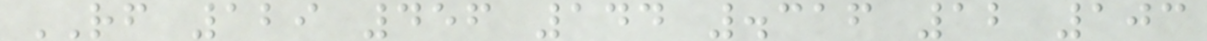RF 129 456 144 .316 12 103
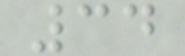34
